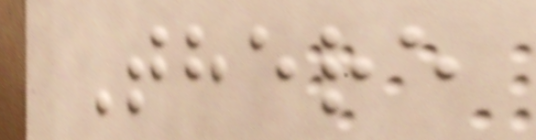There
